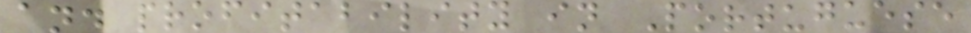and profitability in Portuguese
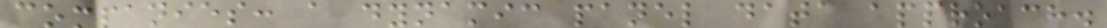companies: a dynamic panel data approach.
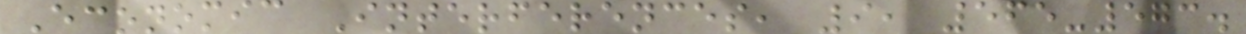Economic Interferences, 9, 565-573.
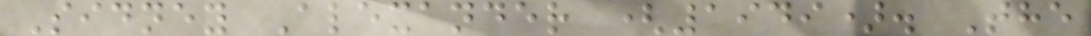Sidney Alexander (1949). The
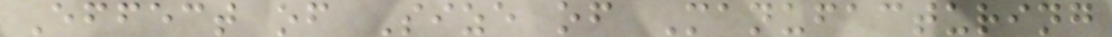Effect of Size of Manufacturing
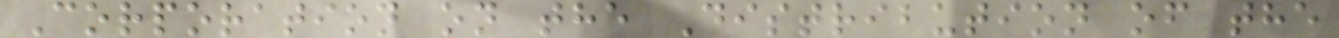Corporation on the Distribution of the
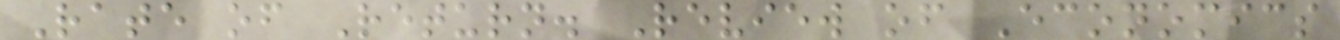Rate of Return. Review of Economics
